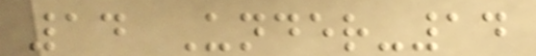14 Under-14
